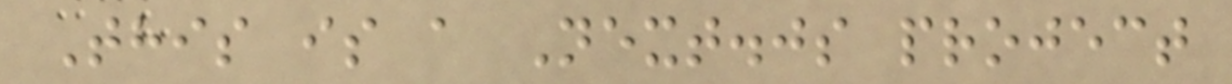This is a Next.js project
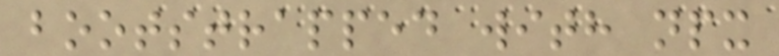bootstrapped with npx
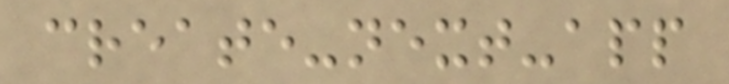create-next-app
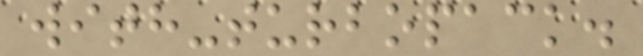with-turbopack.
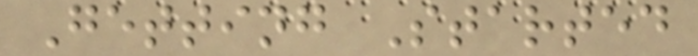Getting Started
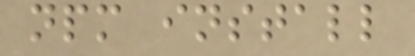npm install
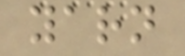yarn
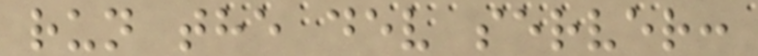run the dev server:
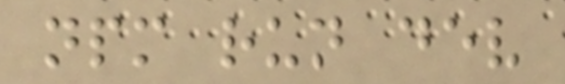npm run dev
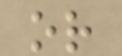or
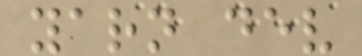yarn dev
